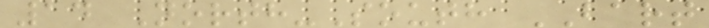14 North-South BART
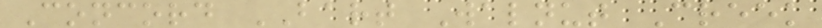Concord BART Walnut Creek
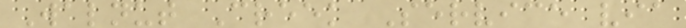Walnut Creek Service via
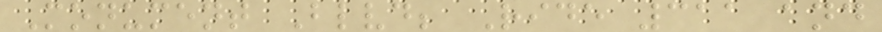Monument Blvd; Ride 311 and
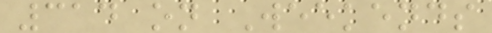314 on Weekends
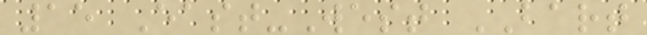15 East-West BART
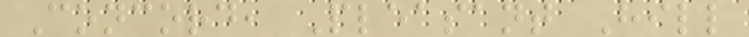Concord, Pleasant Hill
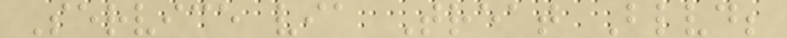Service via Treat Blvd;
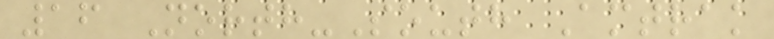16 North-South Amtrak
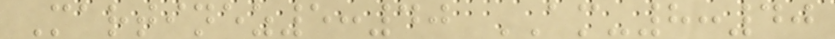Martinez5:40 AM-8:40
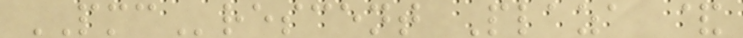PMCrescent Plaza &
